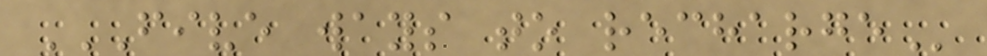FIVE WAYS TO RECHARGE
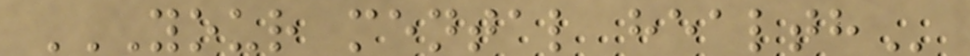YOUR MENTAL HEALTH
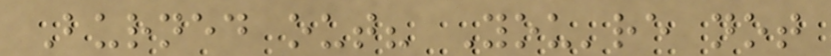Burned out? You're not
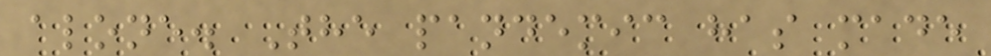alone. The pandemic has made
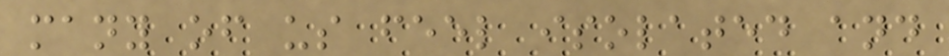many of us feel isolated and
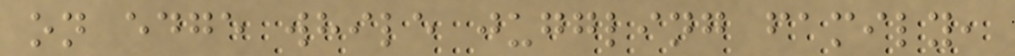on edge while juggling family,
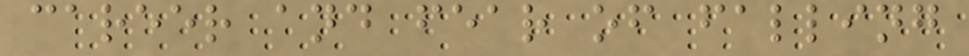career and fear of falling
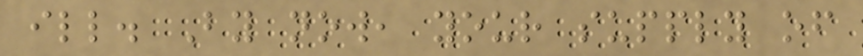ill. By now, your supply of
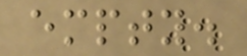empty.
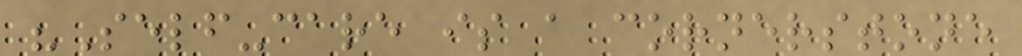"Self-care is a cornerstone
